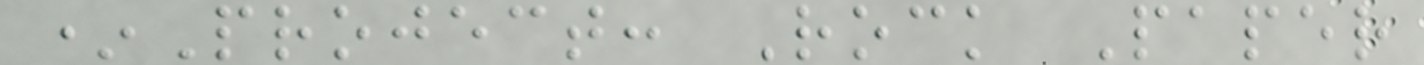*Project: Rock Paper
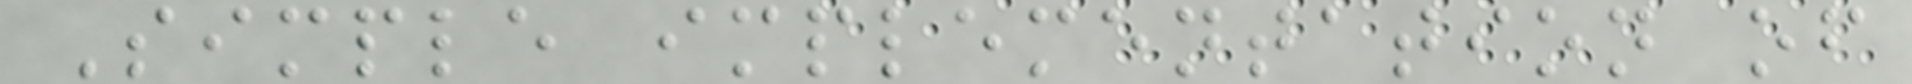Simple implementation of
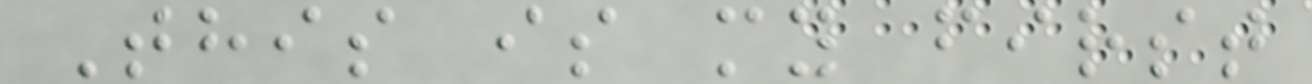This is my first
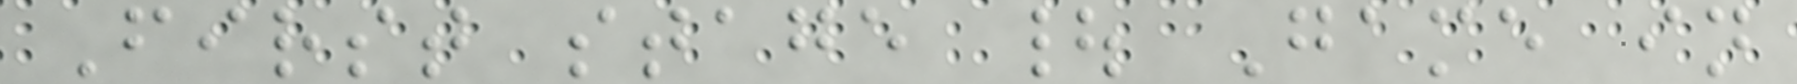First stage | Game in
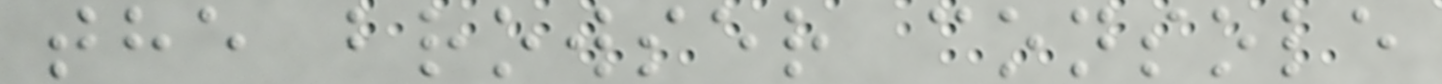the browser console
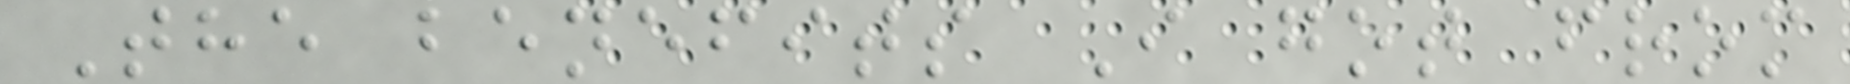The benefits I got from
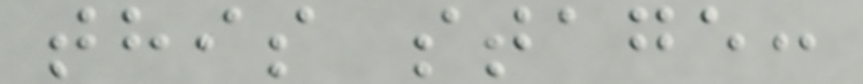this stage:
